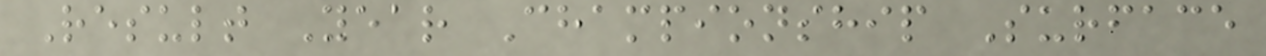Result Year Championship Surface
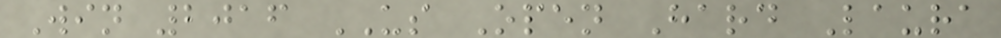Win 2016 US Open Hard Laura
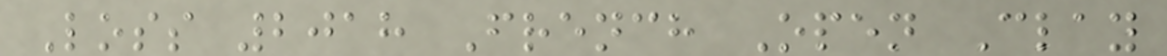Loss 2018 French Open Clay
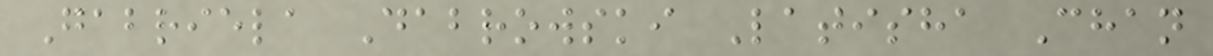Gabriela Dabrowski Latisha Chan
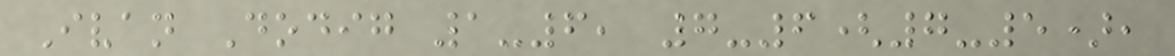Ivan Dodig 1-6, 7-6(7-5),
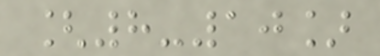[8-10]
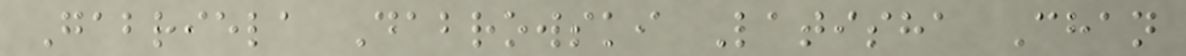Gabriela Dabrowski Latisha Chan
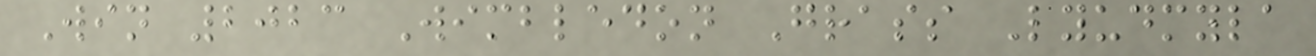Win 2023 Wimbledon Grass Lyudmyla
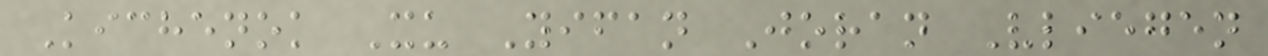Kichenok Xu Yifan Joran Vliegen
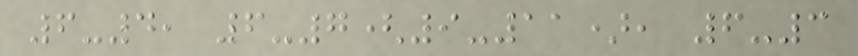6-4, 6-7(9-11), 6-3
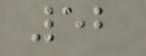52
